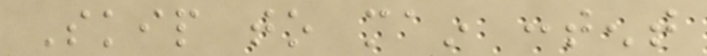Skip to main content
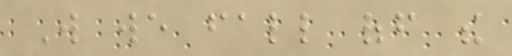Will we fall off the
